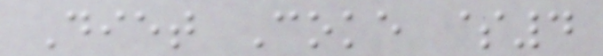Diet Coke $4
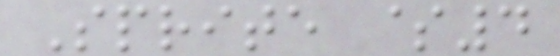Sprite $4
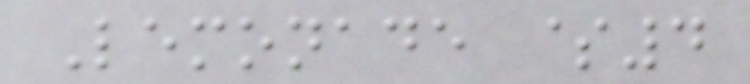Lemonade $4
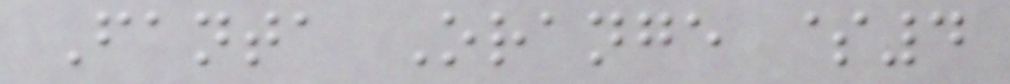Fanta Orange $4
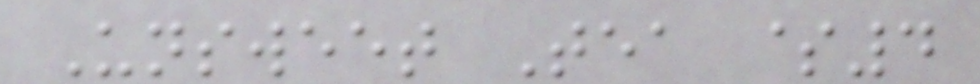Unsweet Tea $4
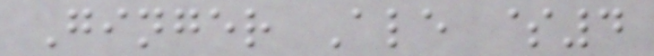Ginger Ale $4
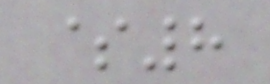$8
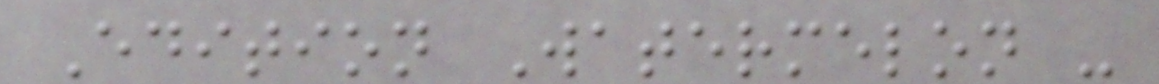Edition Watermelon -
